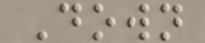Down
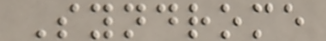Syndrome
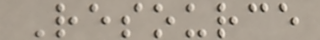Resource
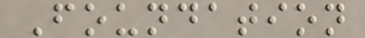Foundation
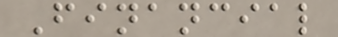Financial
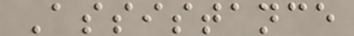Assistance
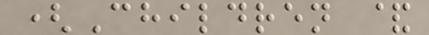(Children &
